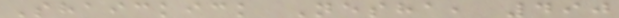Shaickick Nesha, 490
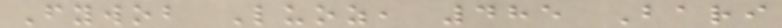Fywob Luoz, 485 Bari
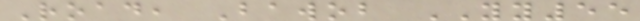Road, Bawob YY55
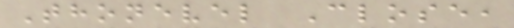Thonevel Close,
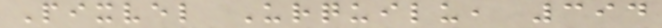Pixvel Urquilu, 394
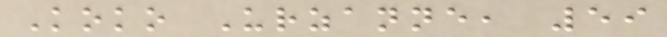Koko Urzanne, 59
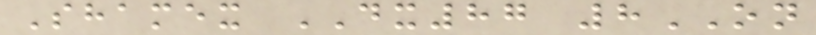Shamex DX87 8ON
